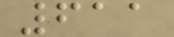611
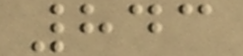843
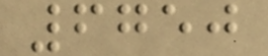6750
